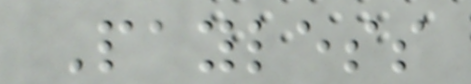Payless
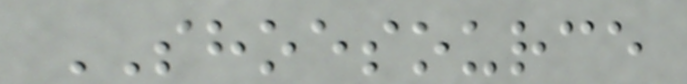SHOESOURCE
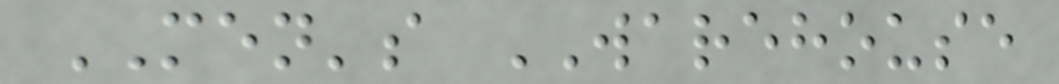MEN's WAREHOUSE
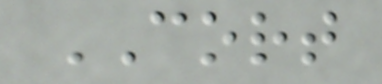CORT
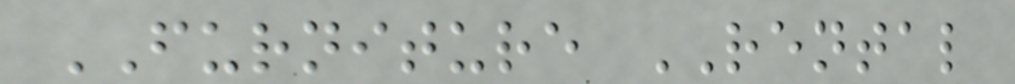FURNITURE RENTAL
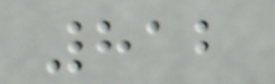812
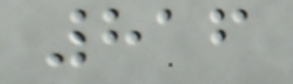816
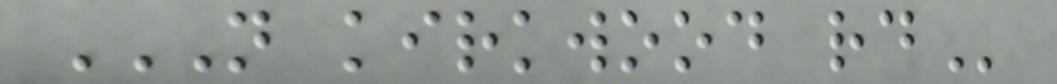N KIRKWOOD RD
